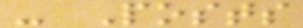- Posts
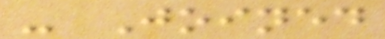- Joined
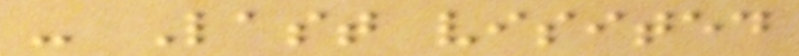- Last visited
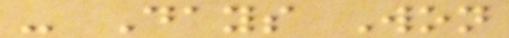- Days Won
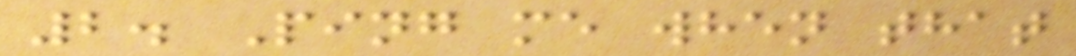2. Ping me when that
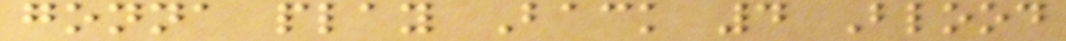gonna play Back 4 Blood
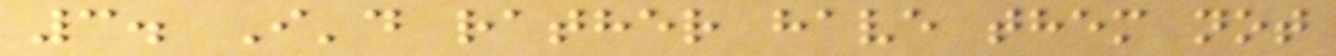3. I'd rather have them not
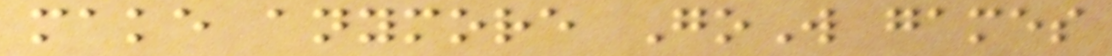make anymore GoW games
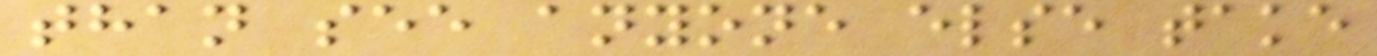than see anyone else take
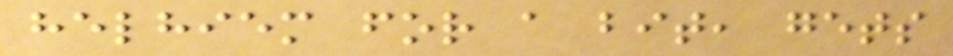helhiem for a bit, gets
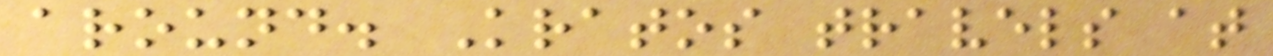around. Kratos travels at
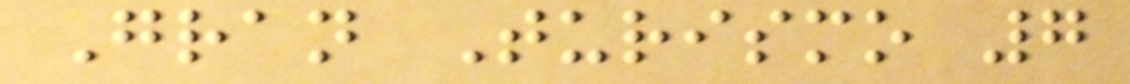Gran Turismo 7
